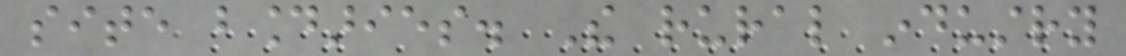site boundaries. The rural industry
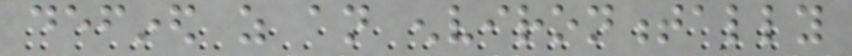defined as an environmentally
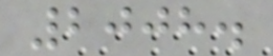2008.
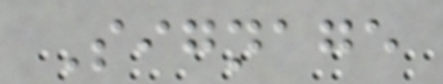Signage
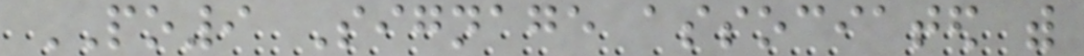PO9 Signage associated with
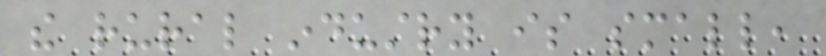the rural industry is small,
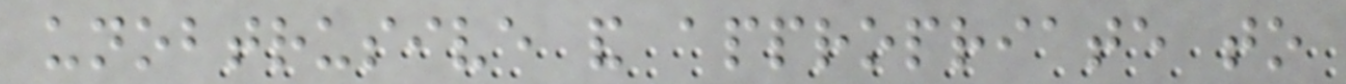unobtrusive and appropriate to
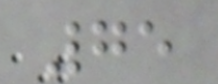75
